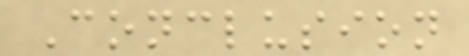Conclusion
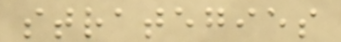strategies
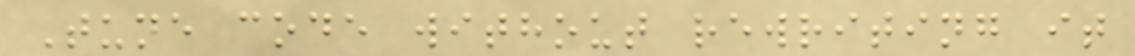Tune code without rewriting it
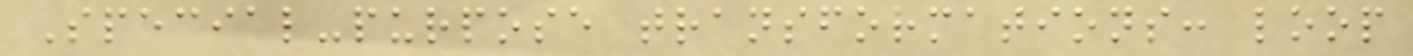Special-purpose transformations: loop
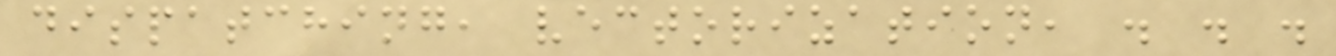dispatching, vectorization, . . .
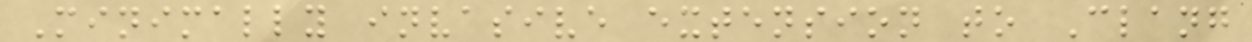Minimally invasive extension to Clang
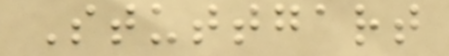Stuttgart
